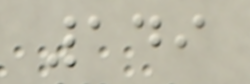149
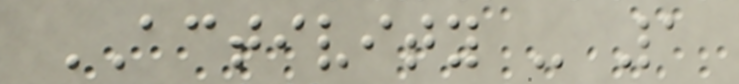ACTIVITY - 1
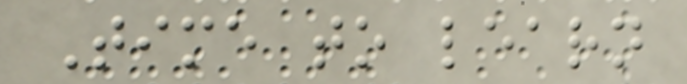Time to learn
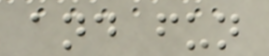and fun
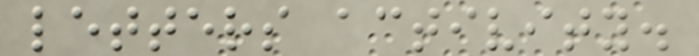letters activity.
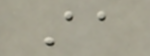Aa
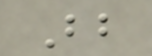Bb
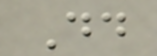Dd
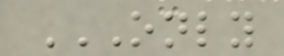ONLY
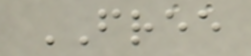FREE
